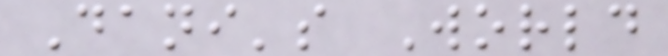Dani's World
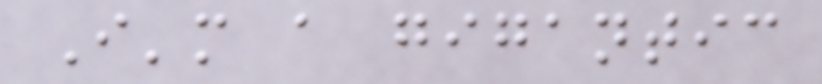I'm a gigantic
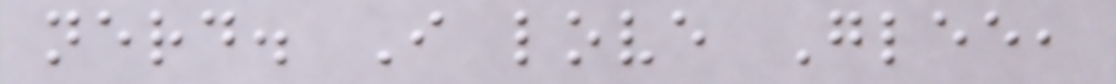nerd. I love Glee,
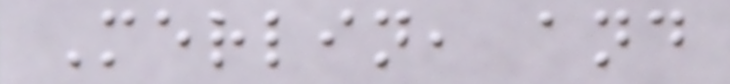Merlin, and
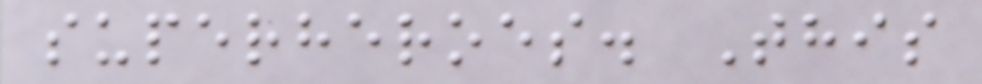superheroes. This
